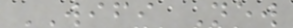WIFI New
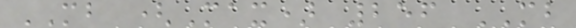MB (Max) 256 MB
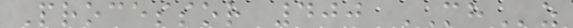Processor 400 MHz
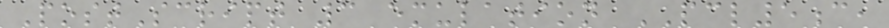PostScript 3 emulation PCL5c,
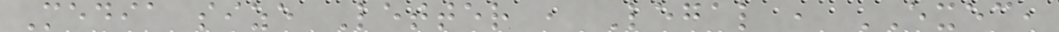Media size Letter , Legal , EXEC,
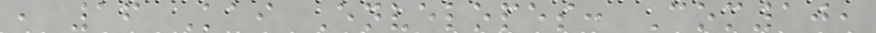, 16 Kai Envelopes: Com10,
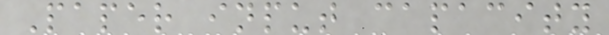Paper input capacity
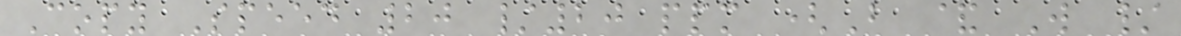Copy Speed 20 /20 ppm (B & W /
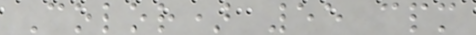Color) 55 cpm
